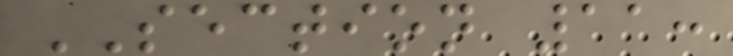SECTION 11:
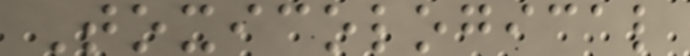Toxicological
